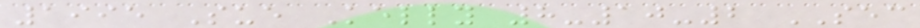1995 Sue Kelly 8-10-2 SEC
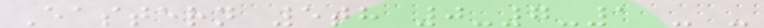Eastern 5th 0-7-1 - -
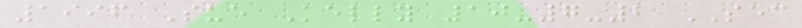1996 Sue Kelly 10-7-2 SEC
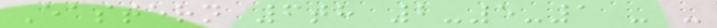Eastern 6th 2-5-1 - -
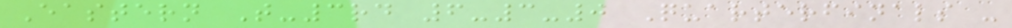Eastern T-3rd 6-3-0 Quarterfinals -
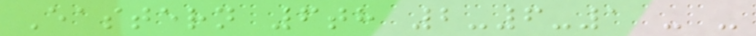Eastern 6th 2-6-1 - -
